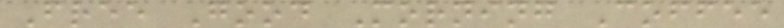Free Good Morning Coffee
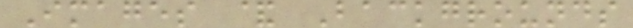Images & Backgrounds
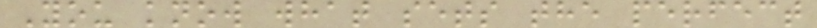You know what sets the perfect
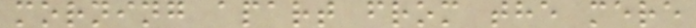morning apart from the mere
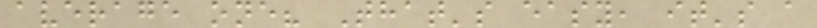average one? That's easy, it's a
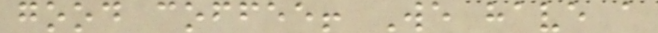good coffee! We have a
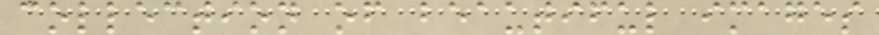collection of beautiful images
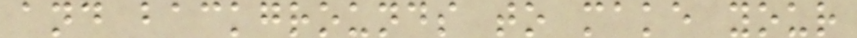and backgrounds to make your
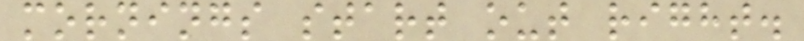mornings start out right.
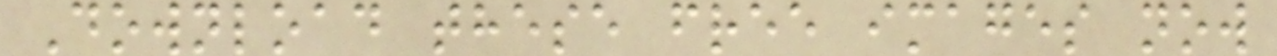Download these free images now
